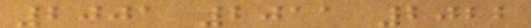2001 2011 2022
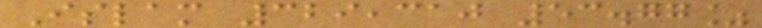Islam 329,310 53.77%
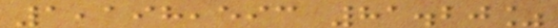1,198,593 81.20%
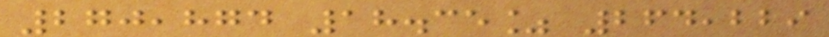270,874 18.35% 264,229
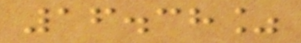16.38%
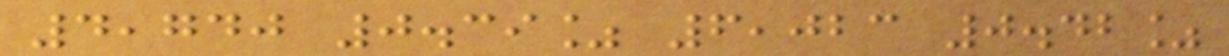4,740 0.39% 6,023 0.42%
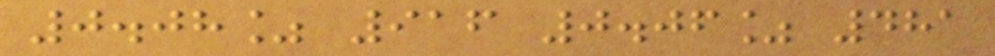0.08% 916 0.06% 481
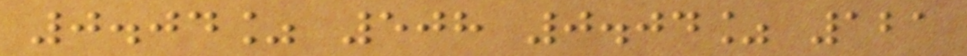0.04% 508 0.04% 121
